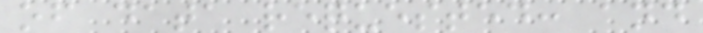of data requested: and
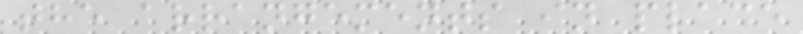the arrangements in place
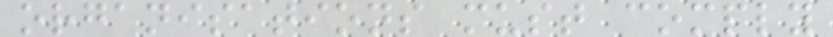organisations must comply
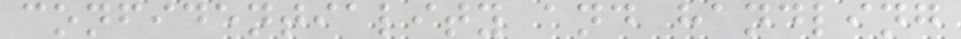confidentiality and handling
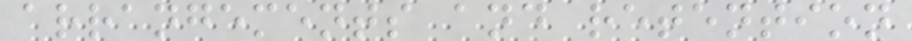arrangements and retention
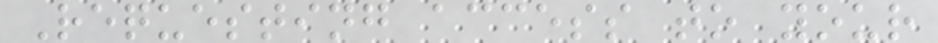Requesting access to your
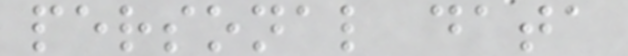personal data
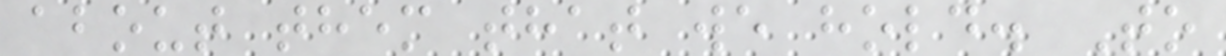about them that we hold. To
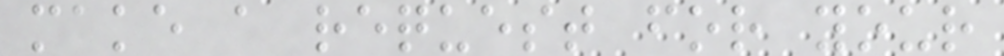make a request for your
